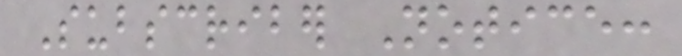Subscriber Notice:
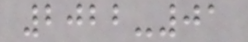2022-01
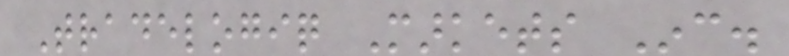Tradelogiq Markets Inc.
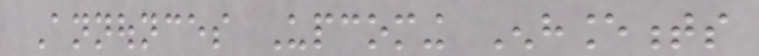Announces Upcoming Enhancements
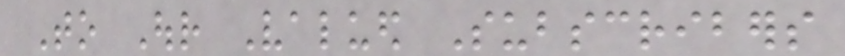To Our Valued Subscribers
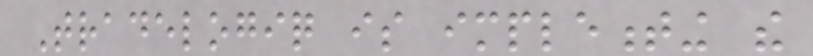Tradelogiq is implementing the
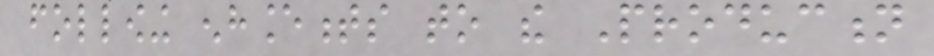following enhancements to the Production
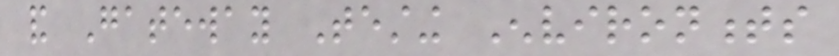and Gateway Testing Environments
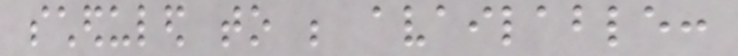scheduled to be available:
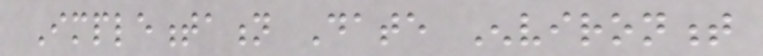Implementation Date Environment
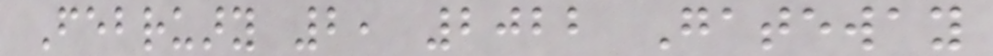February 2, 2022 Gateway
